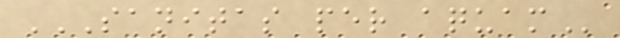SANITAS PER AQUAM
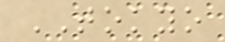TOKYO
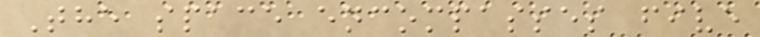The space encompasses five
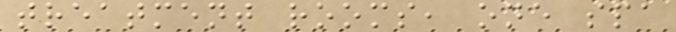treatment rooms, one spa
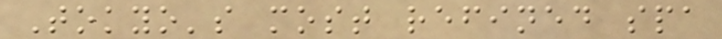Tokyo's most refined spa
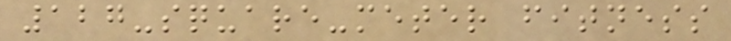127-square-meter fitness
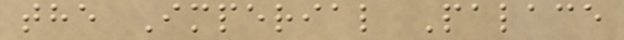the Imperial Palace
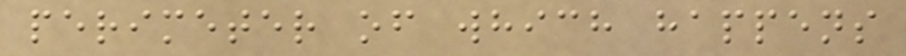perimeter of which happens
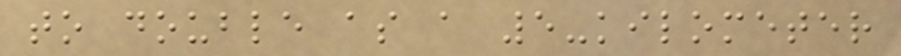to double as a 5-kilometer
